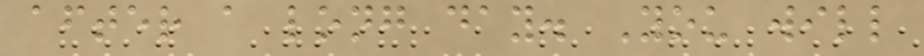after a long day. You will
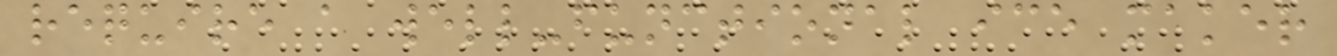require a well-functional ice maker
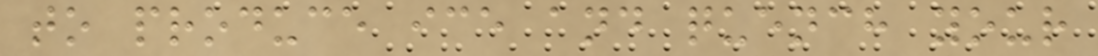to produce ice and quench your
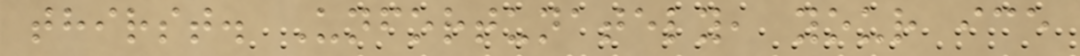thirst. Unfortunately, your ice
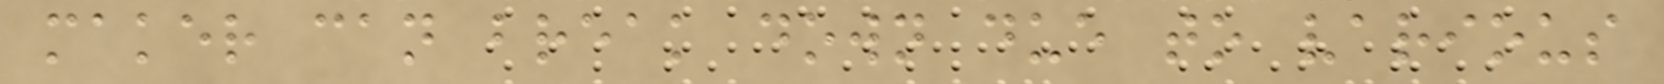maker can break down due to various
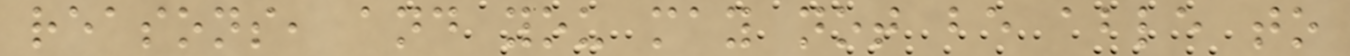reasons, and you may not be able to
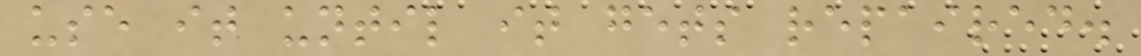use it until it gets repaired.
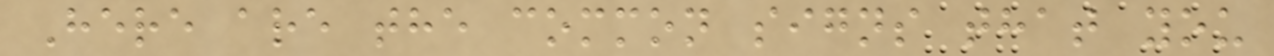Here are the common signs that you
